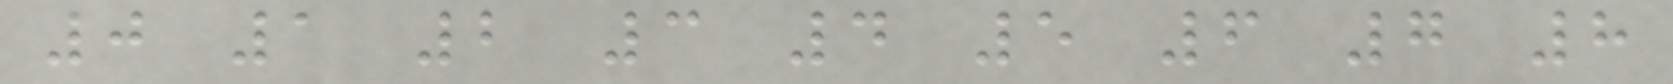0 1 2 3 4 5 6 7 8
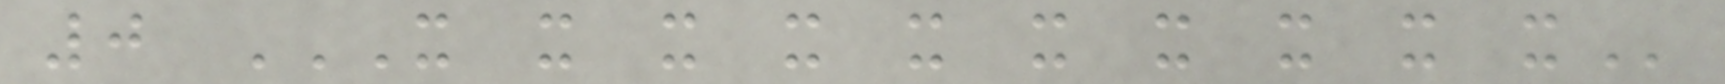0 X X X X X X X X X X
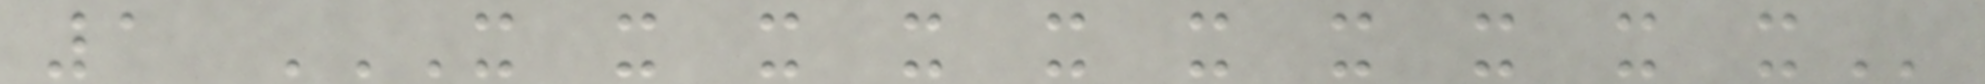1 X X X X X X X X X X
